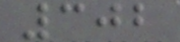302
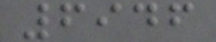6946
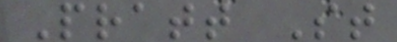Pratt St
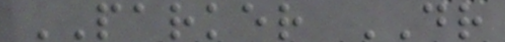PARKER DR
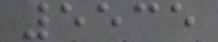5535
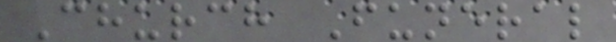Church Funeral
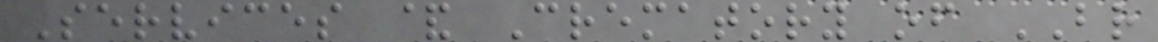Services & Crematory of BR
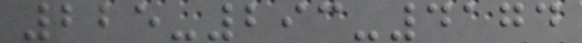225-293-4174
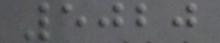5020
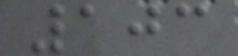103
